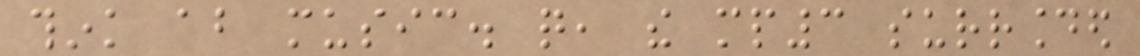think about music. quite, the mp3 surrounded
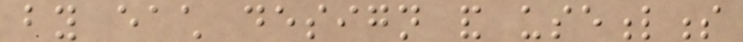by each design and usefulness
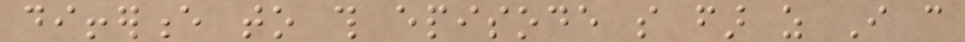difference to this episode so far as I can
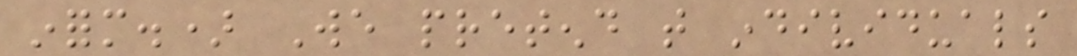inform.) We pretend that individuals
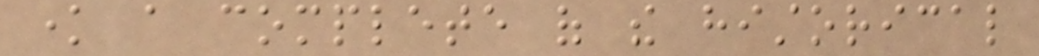know a complete of the historical
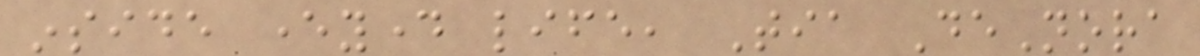inside everyday life, Tia DeNora
